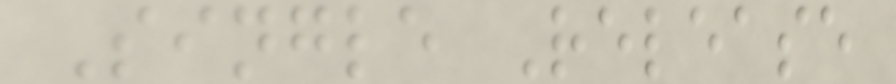Single Release
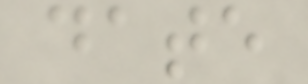date
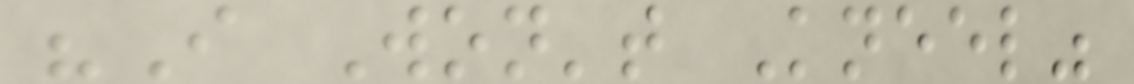"I Won't Kneel"
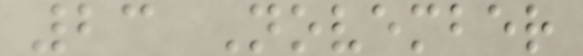23 November
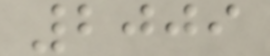2009
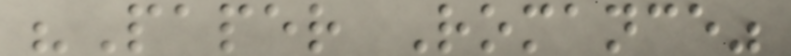"Paper Romance"
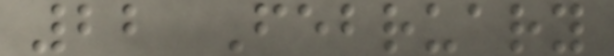22 February
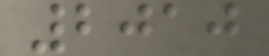2010
